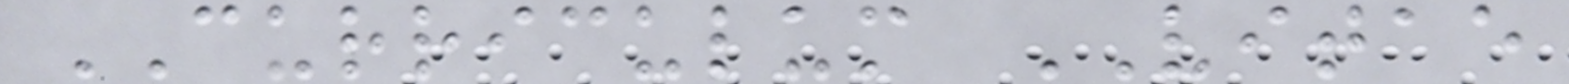CURRICULUM VITAE
